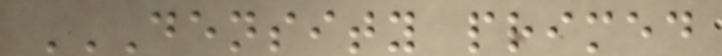DENSITY PRIMED
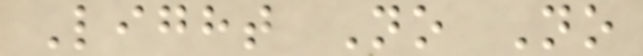Light No No
